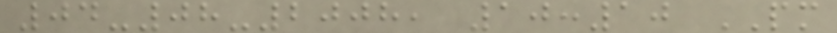04-08-2008, 10:10 PM
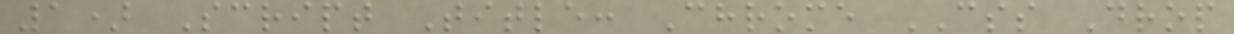1) Script Title: Chrome CSS Drop
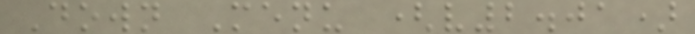Down Menu (v2.01)
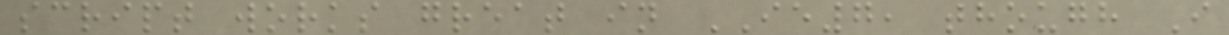script works great in IE7, though I
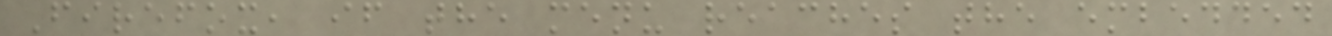Firefox, if the menu reaches the embedded
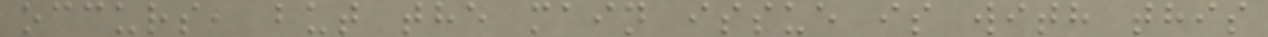occurs, but the main issue is with this
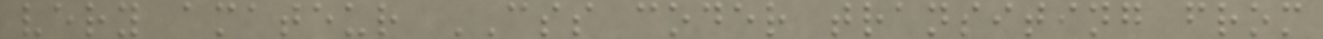very amateur CSS coder transiting from
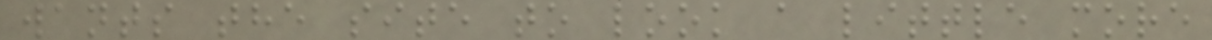wants the site to look a little more
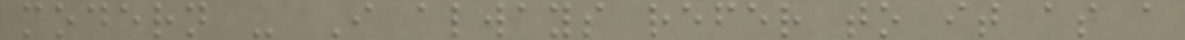modern - I always refer to it as a
